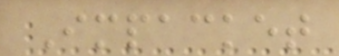Impacket
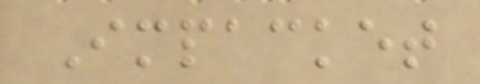Impacket
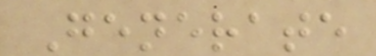Generate
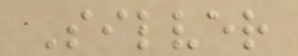Silver
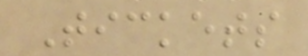Tickets
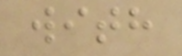with
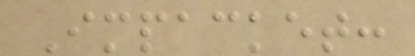Impacket:
